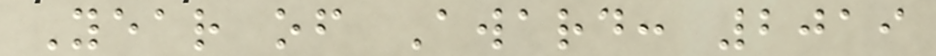Year of Award: 2019
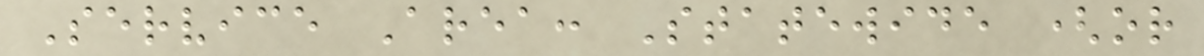Service Area: Statewide (or
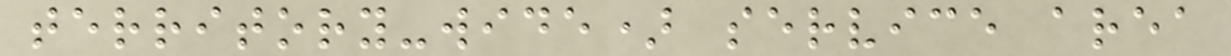territory-wide) service area
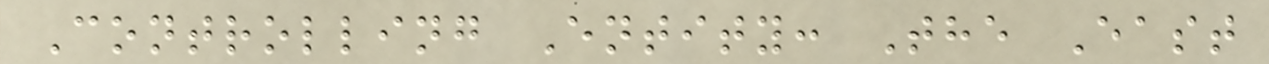Controlling Entity: The East
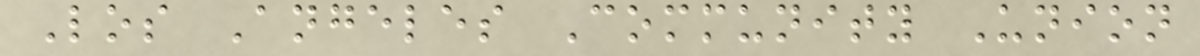Los Angeles Community Union
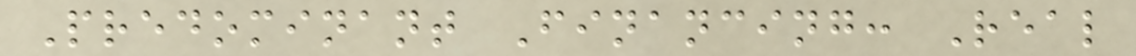Predominant Financing: Real
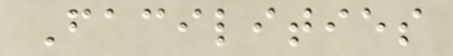Facilities
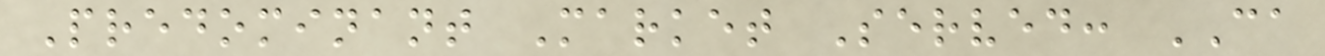Predominant Market Served: CA
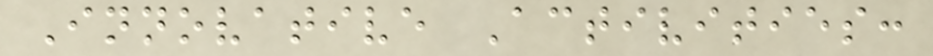Innovative Activities:
